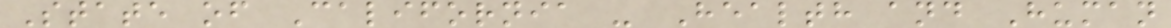State of California - Health and Human
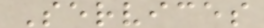Services
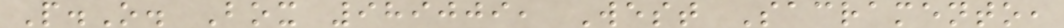P.O. Box 989009, West Sacramento,
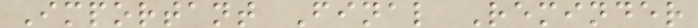Important Final Reminder
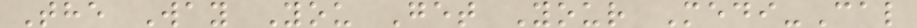The Way You Get Your Medi-Cal
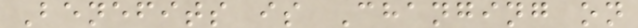Benefits is Changing on
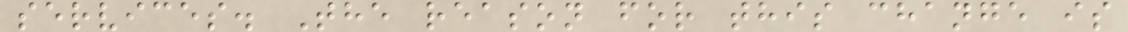services. The reason for this change is
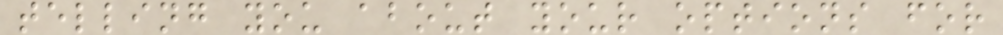telling you about your options for
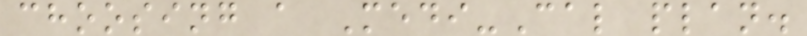choosing a Medi-Cal plan.
